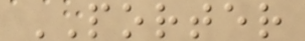PORTER
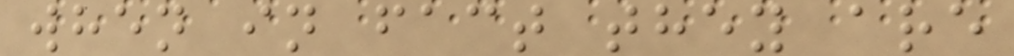when in fact they are
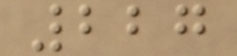227
